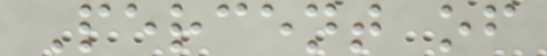Percent of
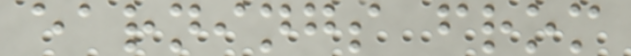earnings from
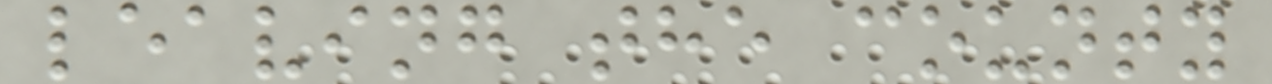leaving the county
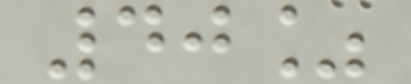40%
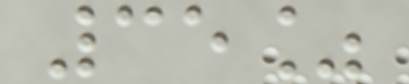35%
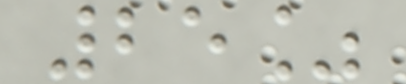25%
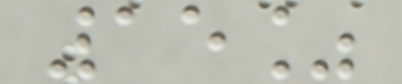15%
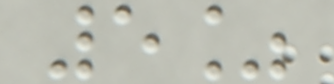5%
